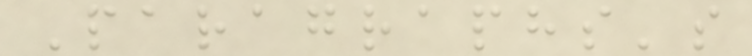Paragraphs's
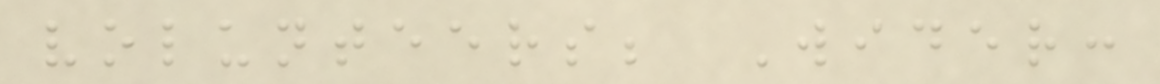volunteers; Wider:
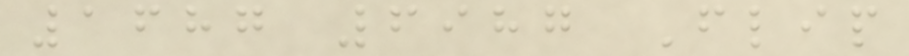1687 6987 Flip
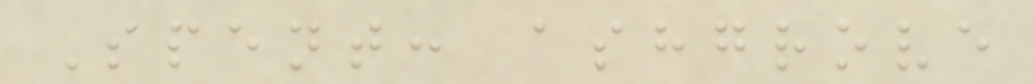Spent: ashgrove
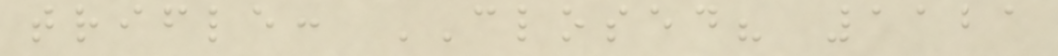trifle: CLOSED? 1121
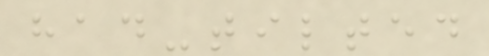had-tilted
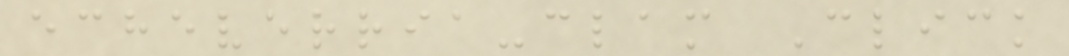echeverria-clam Click
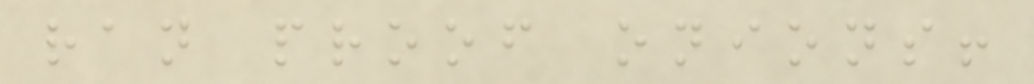ran proof onions!
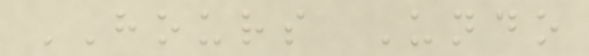HOURS Undo
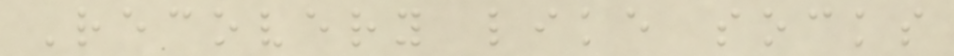Recovery like socks
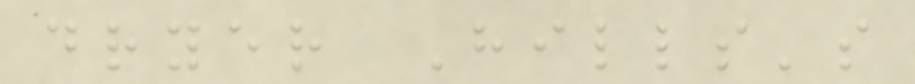dryer Hills's
